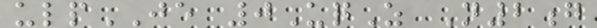ulpJE 0UqZ N2g
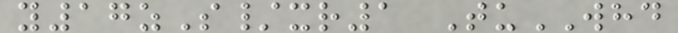y17zS/xr1 TuWHD
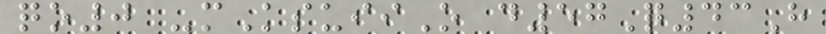qo0 -mKsuiiO d57Q43H
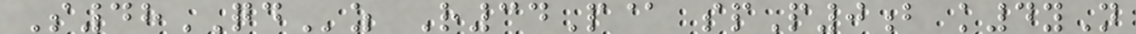S48QDz R34P@ spP0b k4yN
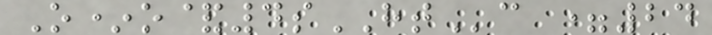O*o&4sHTc =24
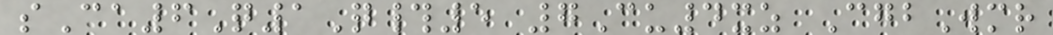sCa6Q1Q#5 7Cu4xz CgbWmr
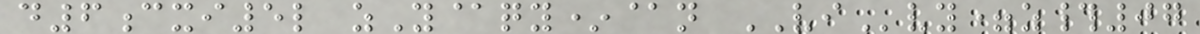d6cxi5l zY@qy*@n VIvy=z#07
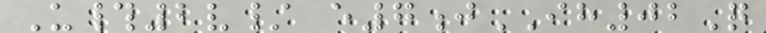U#2v/ e7jIH02Q
